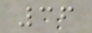36
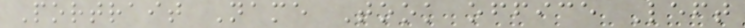Portrait Name Took office Left
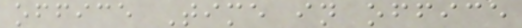office Time in office
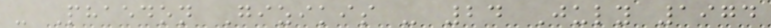- Phaedon Gizikis - 24 July 1974
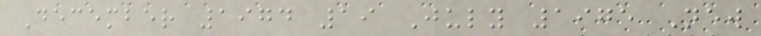December 1974 19 July 1975 New
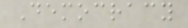Democracy
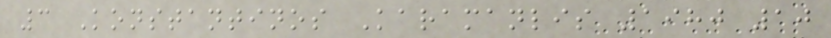3 Konstantinos Karamanlis 1980 10
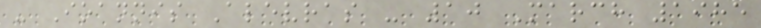- Ioannis Alevras - 10 March 1985
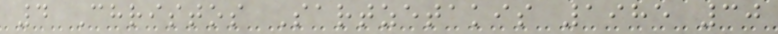4 Christos Sartzetakis 1985 30
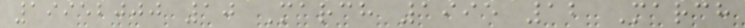19952000 10 March 1995 12 March
